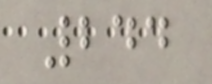244
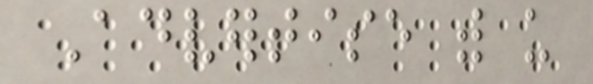Advertise with us
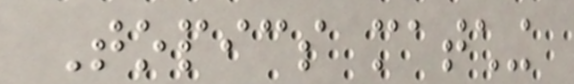Topics matching
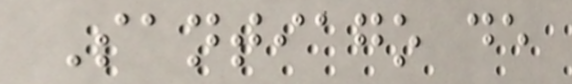Santiago de
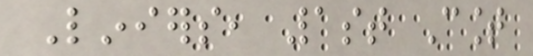Liniers, 1st Count
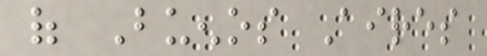of Buenos Aires
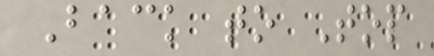Back to Top
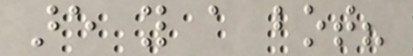are you a bot?
